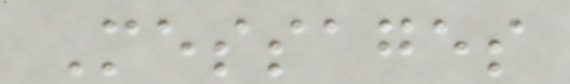Messages
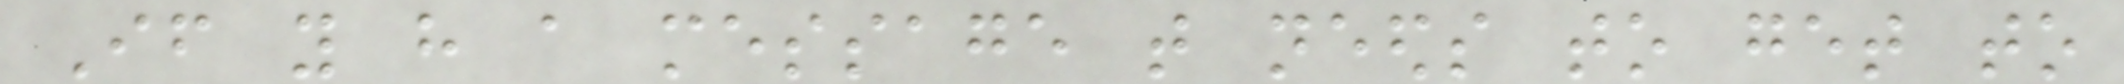If you have a message that needs to get to
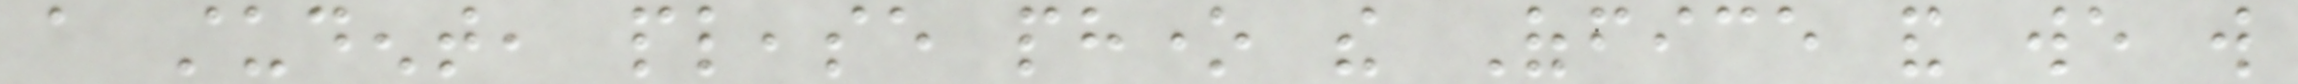a student, please phone the Office and we will
